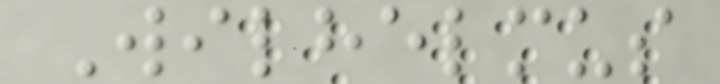Wilhelmus
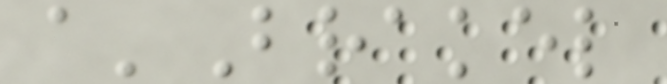a'Brakel
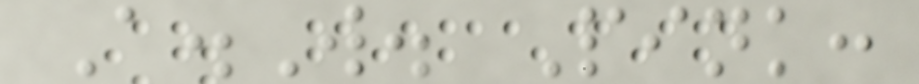A.W. Pink:
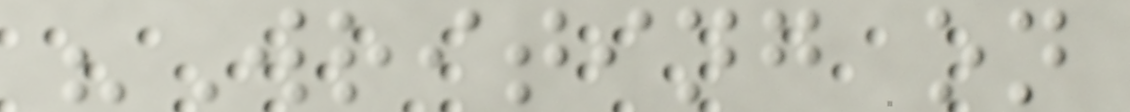"Writing on
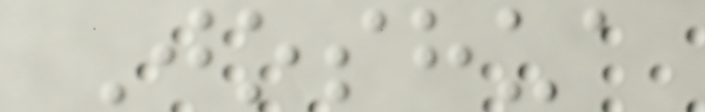Joshua
